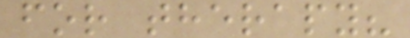for therapy?
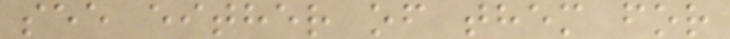see either of them for
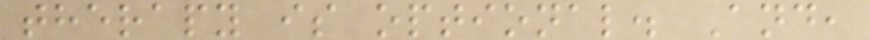therapy is optional. And,
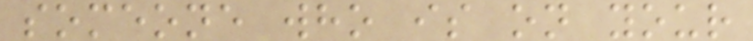someone who is on your
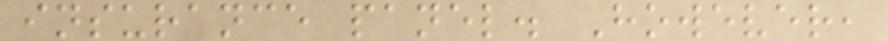insurance panel. However,
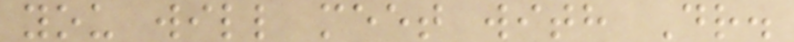you will meet with Dr.
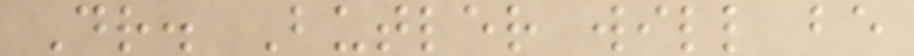Dr. Butler will be
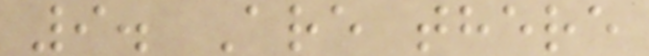9. Are there
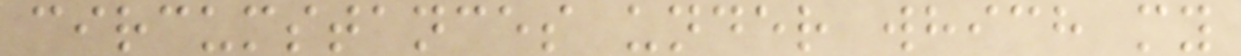circumstances under which my
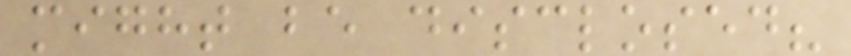might be disclosed?
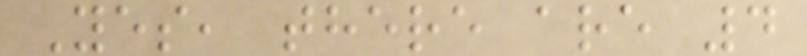Yes, there are 4
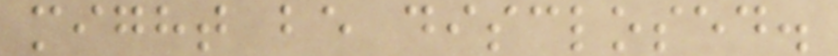might be disclosed.
